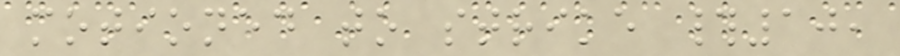motioned to strike #10,
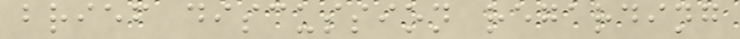brief discussion regarding
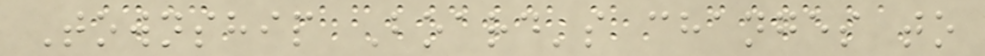Township Board's changes to
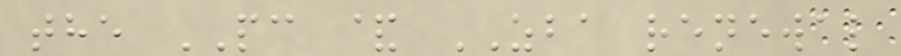the PC & ZBA renewal
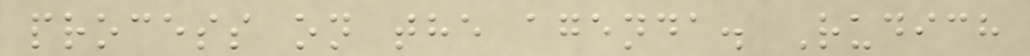process on the agenda. Rudich
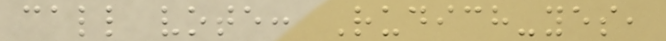call vote: Rudich-yes,
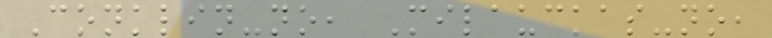Conklin-no, Milauckas-no,
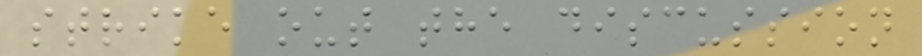strike out the discussion
